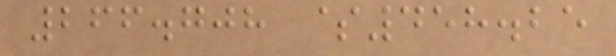266.708 $458.25
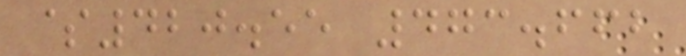$420.55 473.662
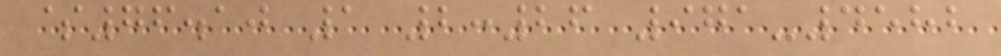$76.10 1 2:26 971-4582
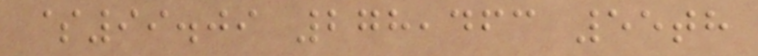$99.09 278,463 55th
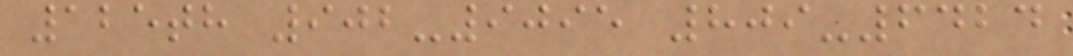125th 902-9095 809-6424
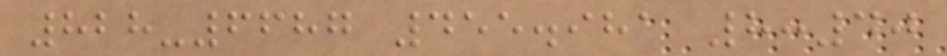828-6687 455.981 8:40
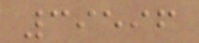39596
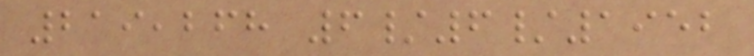219,268 6/6/1952
